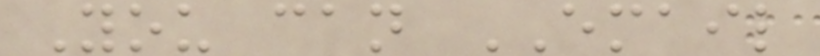You can EMAIL
